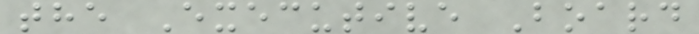the Executive Board
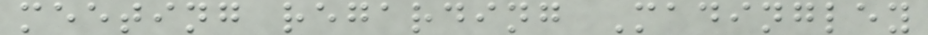meeting regarding Madingley
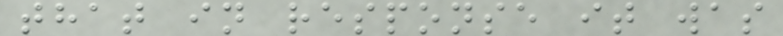that in response it was
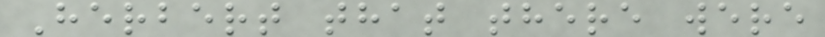Herbert that there were
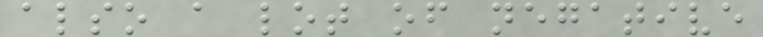also a lot of negative
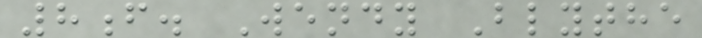8f. Wendy Blythe
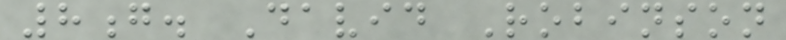8g. David Robinson
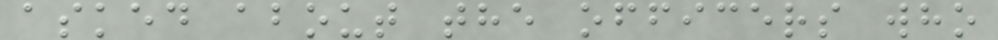asked about the officers who
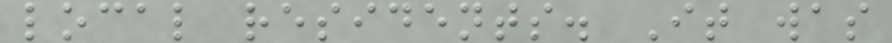local residents. It was
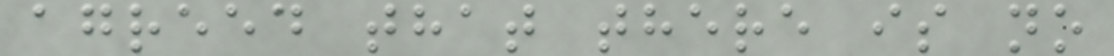agreed that there is no
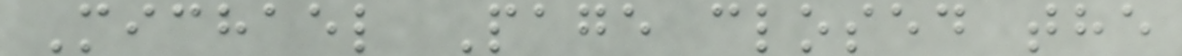Michael Page closed the
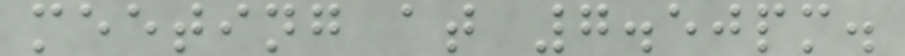meeting at 7.50pm.
